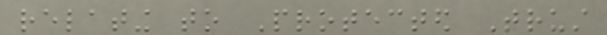relating to Protected Trust
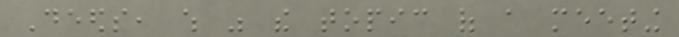Deeds, which was the topic of a meeting
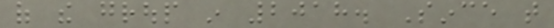of the group in 2018. Since that
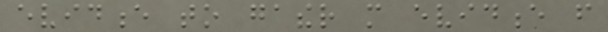evidence to gather more evidence from
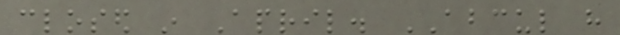closed in April. ABCUL have
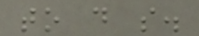to do so.
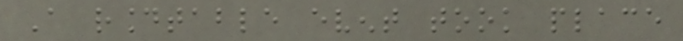A roundtable event took place
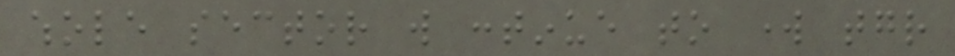whole sector will continue to work together
